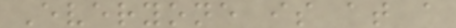Everyone is at a
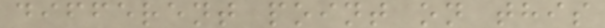different point on this
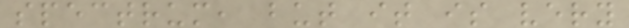spectrum, but it is very
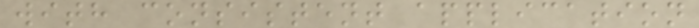with consistent application
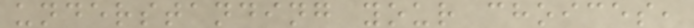understanding your choices,
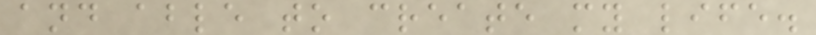and able to create my life.
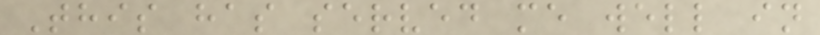This has served me well in
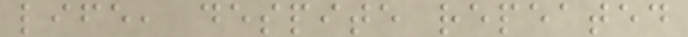life, despite repeated
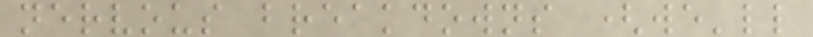nervous breakdowns (we'll
